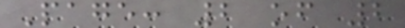Page: 2 of 2
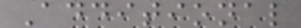Additional
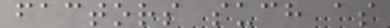factors such as
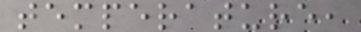temperature,
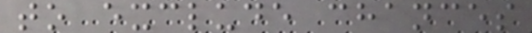to exclude chances
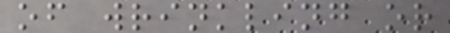of wrinkling or
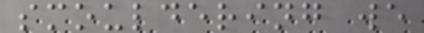smouldering we
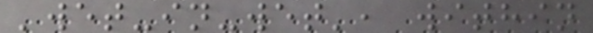'wet-in-wet', within
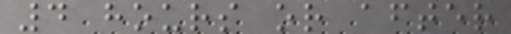4 hours or after
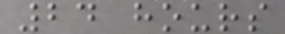24 hours
